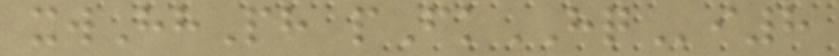xwHhPh pFkHQi8
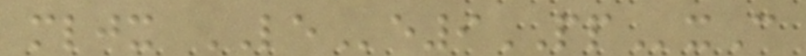mljx LEe9PPxC
